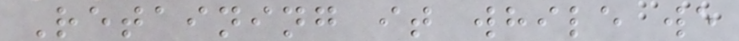Retaining it while we
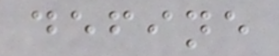define
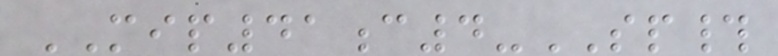MIP41c4-SP#
